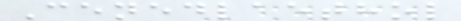Cenedlaethol
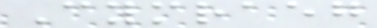Cymraeg
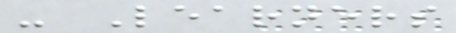- Learners
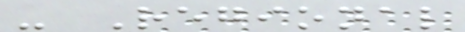- Regional
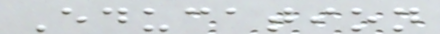Education
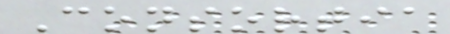Consortia
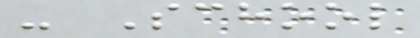- School
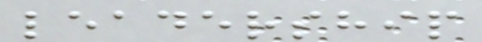leadership
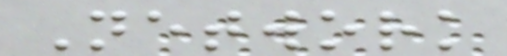Network
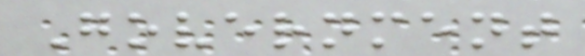Government
